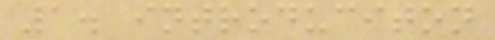1. introduciton
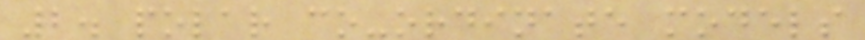2. polar co-ordinate models
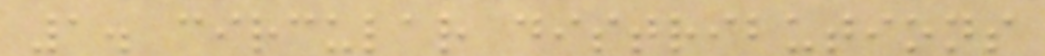1. circular distributions
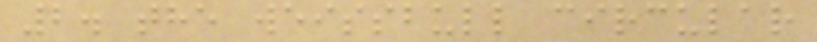2. the weissbull circular
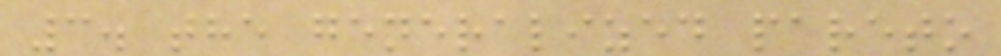3. the generalized pareto
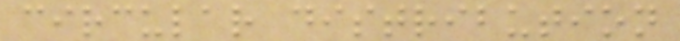circular distribution
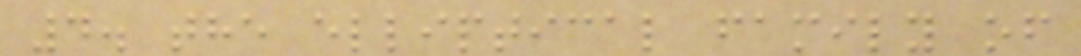4. the elliptical family of
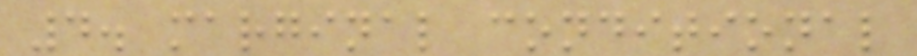4. marginal conditional
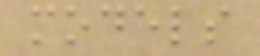models
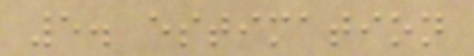5. estimation
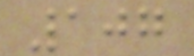107
